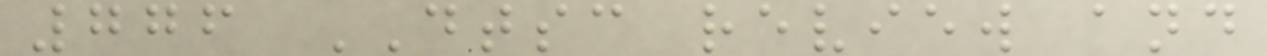776 DTSC review and
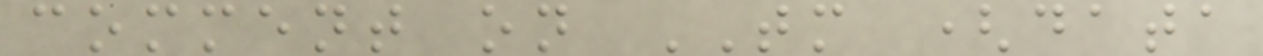comment on TM (data
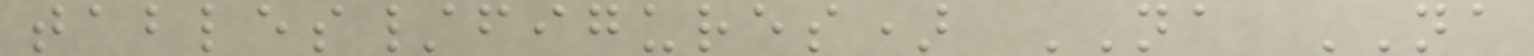tables/figures) NA NA
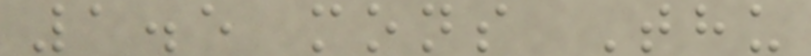1.5 mons Thu
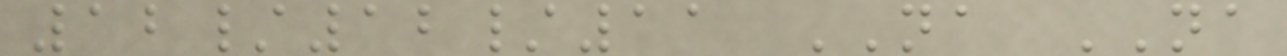12/12/11 NA NA
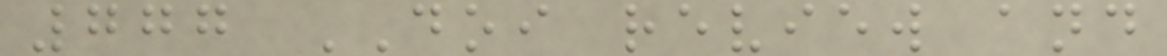777 DOI review and
